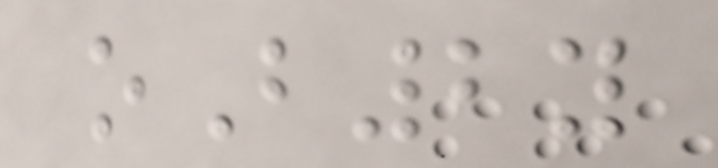oB2y
